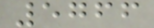5766
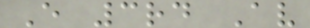E 3rd Av
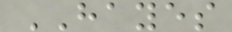HAYES
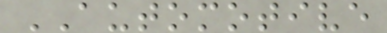AUTOMOTIVE
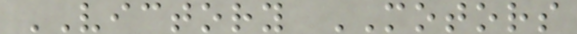VICTORY MOTORS
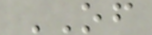OF
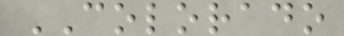COLORADO
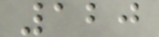120
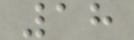18
